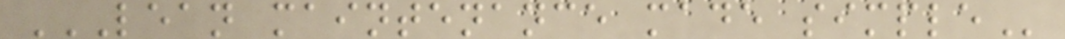LEAN MAINTENANCE MADE SIMPLE
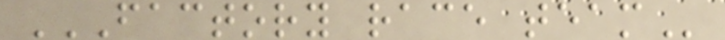FACTORY RACE TEAM
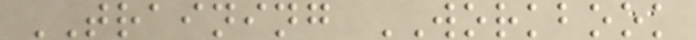TRAINING WORKBOOK
